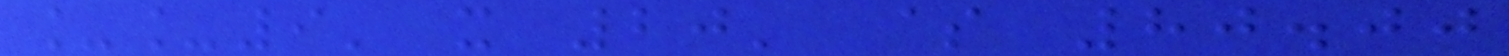__9' x 20' $ 80.00
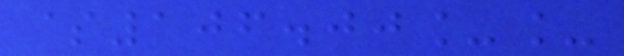$106.00__
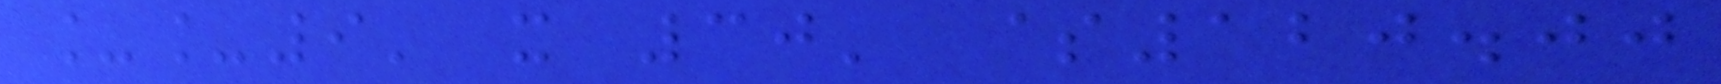__9' x 30' $120.00
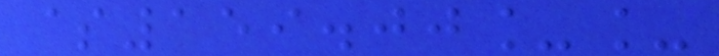$159.00__
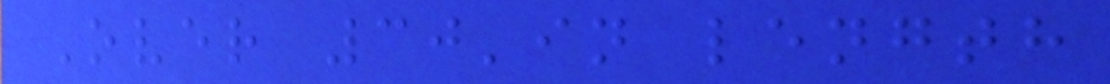Over 30'in length
